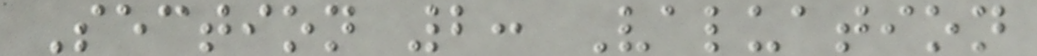Section 2: Valuation
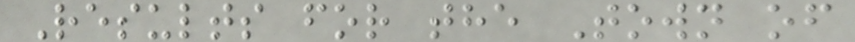Results for the Town of
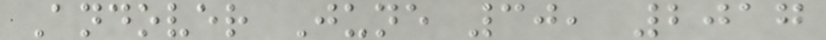Andover June 30, 2017
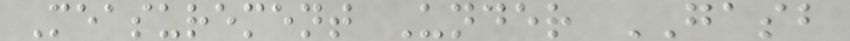Measurement Under GASB
